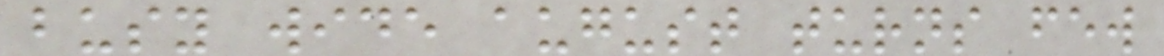busy wide august turns few
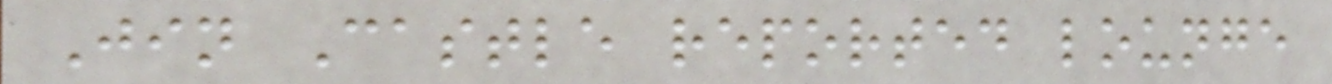Jin Castle reported lounge
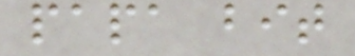papa bit
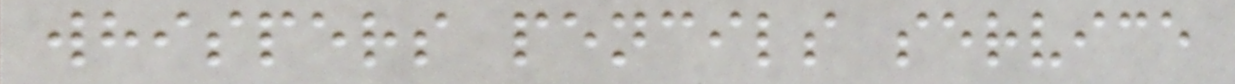whispers pencils service
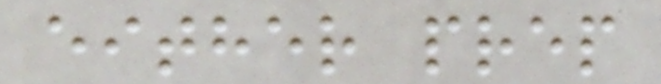either prep
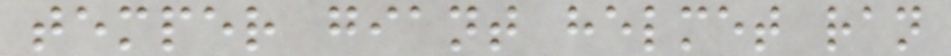temper giant helmet ran
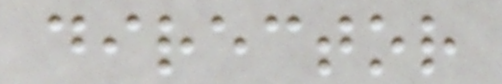director
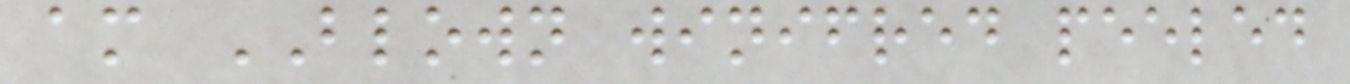am BLOWN winifred peeled
